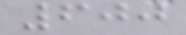600
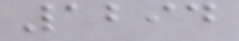1294
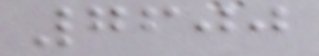7600
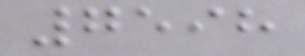7598
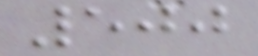500
